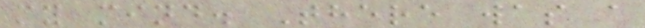my mind. There was a
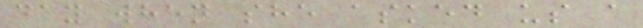day when she asked us a
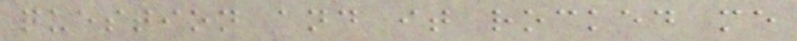question and it rocked me
